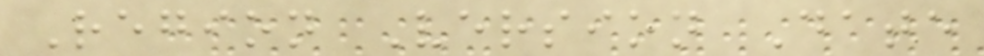Region Version Date
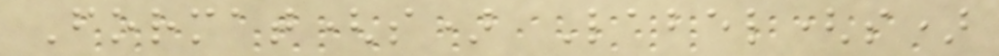Format(s) Label(s)
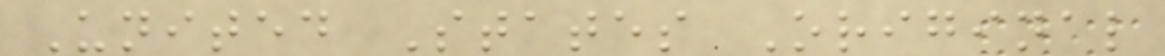United States Original
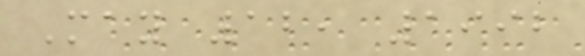May 12, 1992
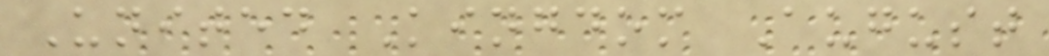United Kingdom August
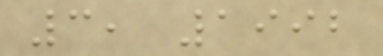3, 1992
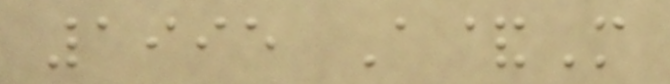1995 A&M
